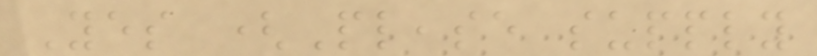Yes (Please supply
